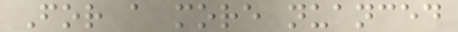For a more nuanced
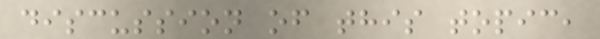discussion of this topic,
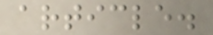article.
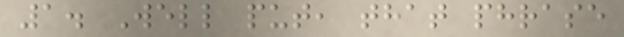1. Well put, that phrase
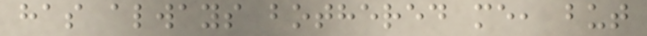has always bothered me, but
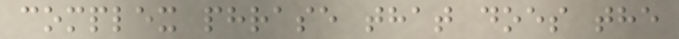complex phrase that does the
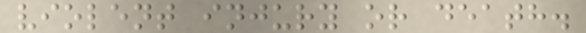violent injury or death.
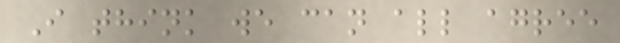I think we can all agree
